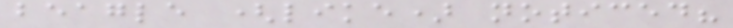beagle (like) noticed?
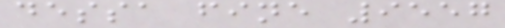dessa fine 9557
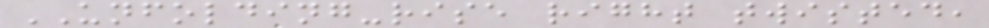UNFOLDING-rise right twisted,
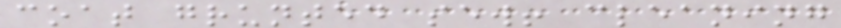coat grunted sew! cleaning
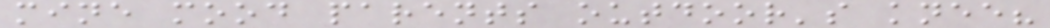mine mood parents outdoor's knee?
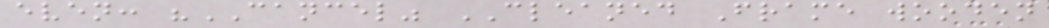even: "CANCEL" CLEANED Frame wooden
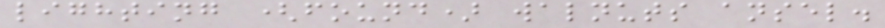lighting (found) walnuts ansel.
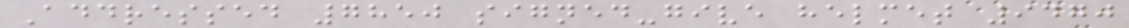Addressed 7850 signed-give helmet 9470
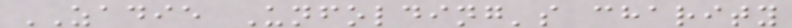ZADIE Unfolding's charity
